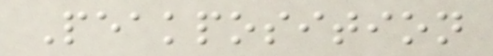Peakposition
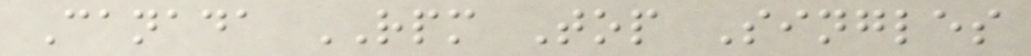Canada RPM Top Singles
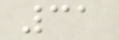31
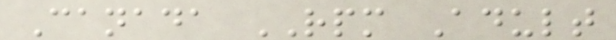Canada RPM Adult
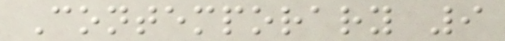Contemporary 9
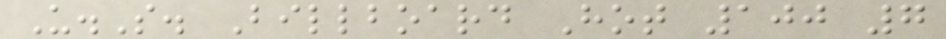U.S. Billboard Hot 100 7
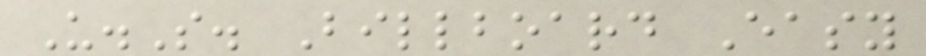U.S. Billboard Easy
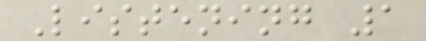Listening 1
